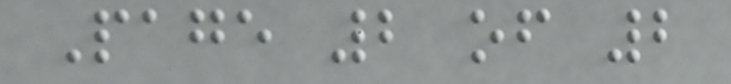Page 2 of 2
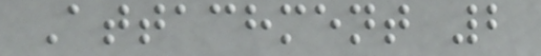Attachment 2
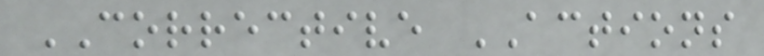CORRECTIVE ACTIONS
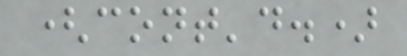(cont'd.)
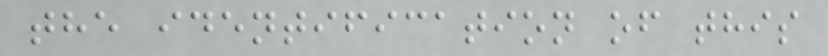the identification of this
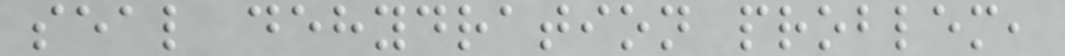seal dehydration problem,
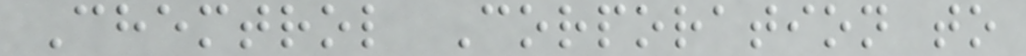Chemtrol Corporation to
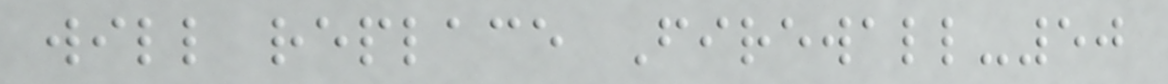will replace Firewall-50
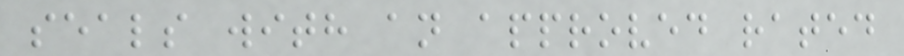seals with an approved rated
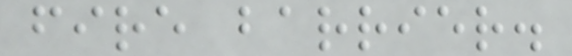fire barrier.
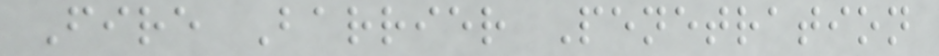Fire Barrier Penetration
